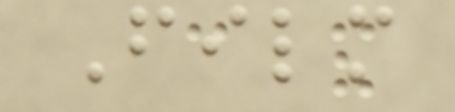Film
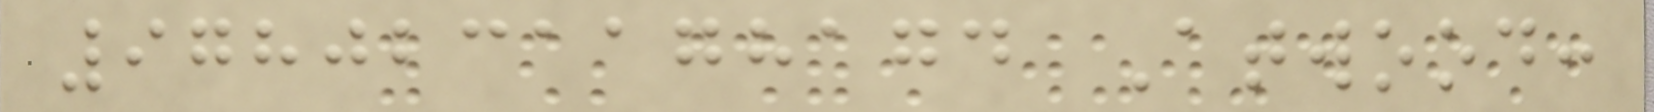9780231178174 Atwood:
